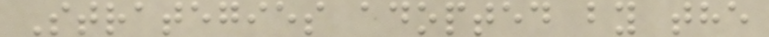Strategies adopted by the
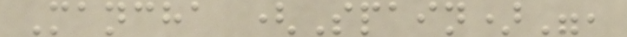Mancha (Spain)",
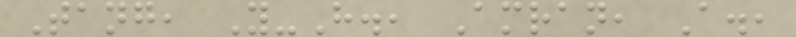Tang, Y-H., Amran, A.,
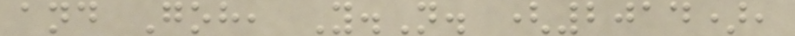and Goh, Y.N. (2014),
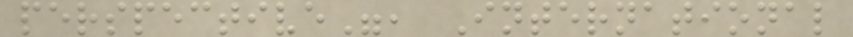perspective", International
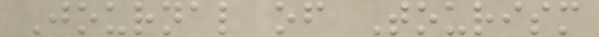Journal of Tourism
